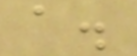a.
